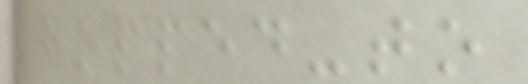hopped-to
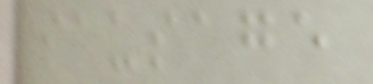sausage
